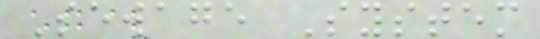Sewage System
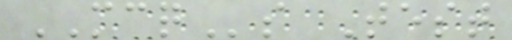MCQs Test
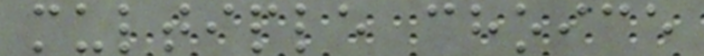multiple choice
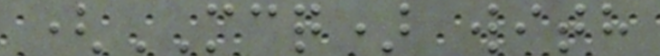(MCQ) with
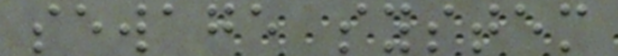sewage system
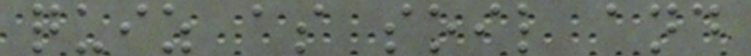quiz as soil and
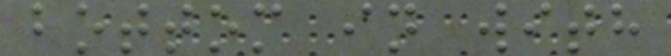bottom in with
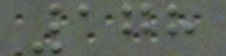178
